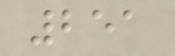251
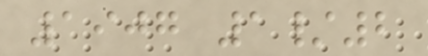1907 1/2
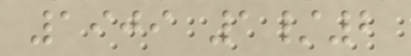1909 1/2
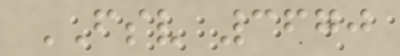FSV 3670
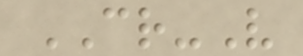CR-V
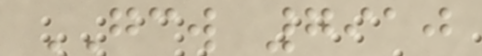GCW 7910
